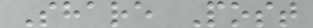Share Post
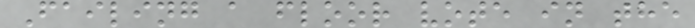Failing a floor vote in the
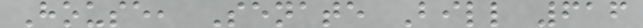House, Senate Bill 616
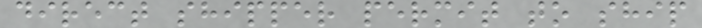direct shipper permit to ship
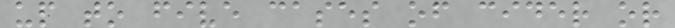up to five cases of cider or
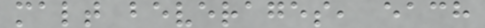malt beverages, each
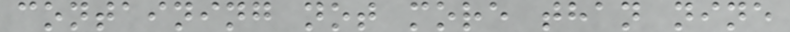containing not more than nine
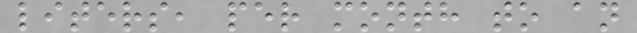liters, per month to an
